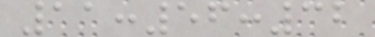11:56:32
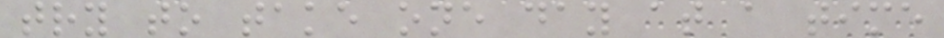try to take one day at a time
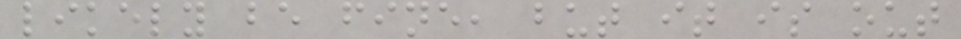likely be fine, but it is out
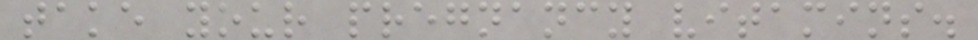take your pregnancy vitamins.
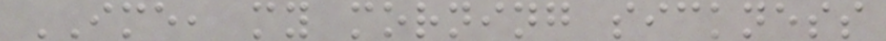IME, my morning sickness
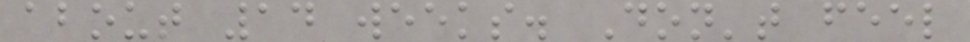about 14 weeks. Don't feel
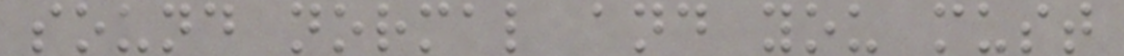sound normal and you must
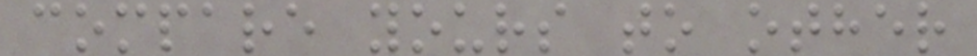compare yours to other
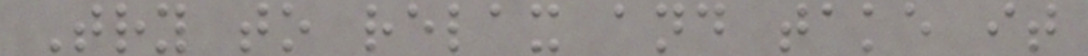Try to relax and take it
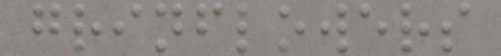grinflowers
